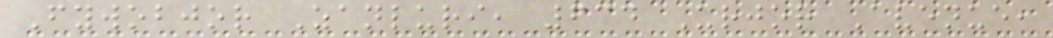Fywobjor Zanluri, 634 Urjor Avenue,
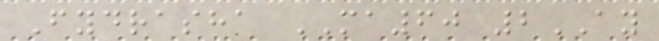Fydrasha MA60 2AY
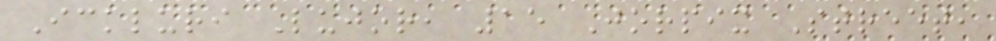Ickluri Lujor, 15 Jorpix Street,
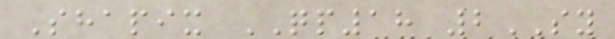Shapix QP18 2SY
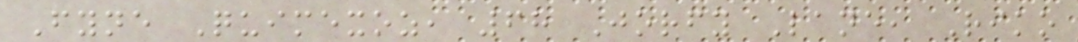Fyne Quimexoz, 68 Jorfy Lane, Riko
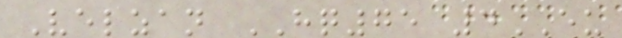Velzan HQ75 4EU
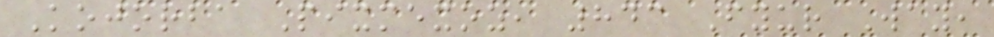Kojorba Pixmexoz, 843 Fyur Way,
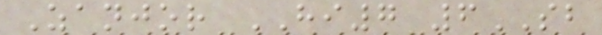Zanjor HI7 6SB
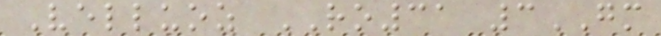Velluoz RO31 3GM
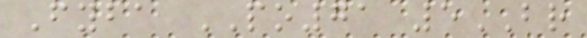Fyba PO71 5BR
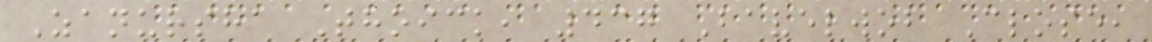Zanursha Thoick, 437 Bavelwob Close,
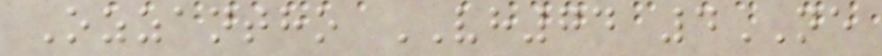Ozzantho VH74 4NE
